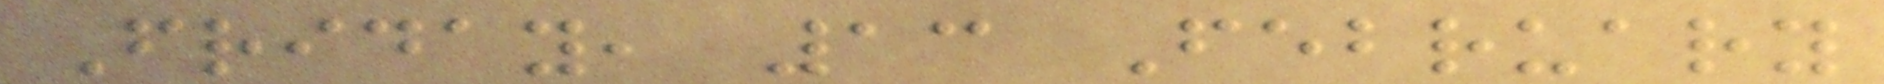Friday, 13 February
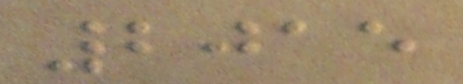2015
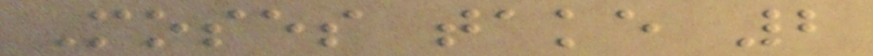Moses take 2
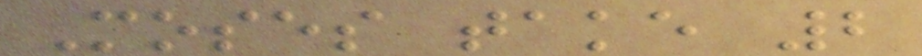Moses take 2
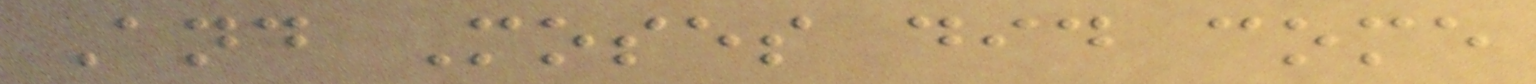And Moses did come
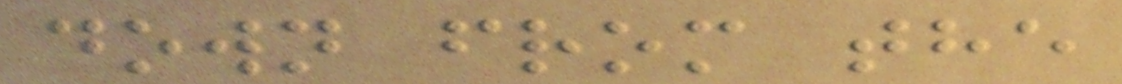down from the
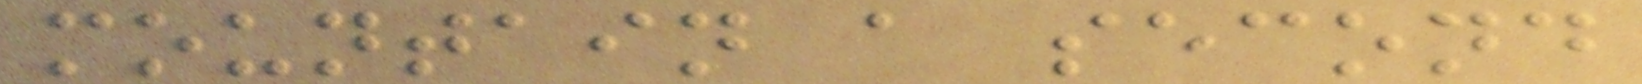mountain a second
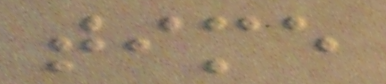time
